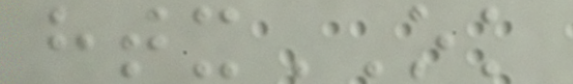htxOK
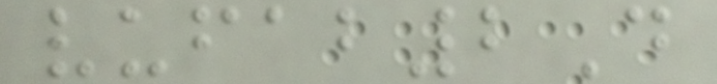vufab2D
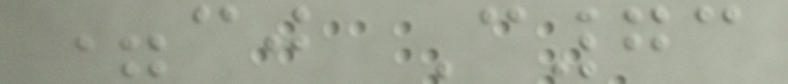=cj C73
